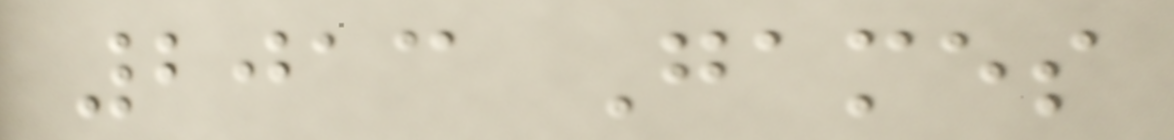2013 Games
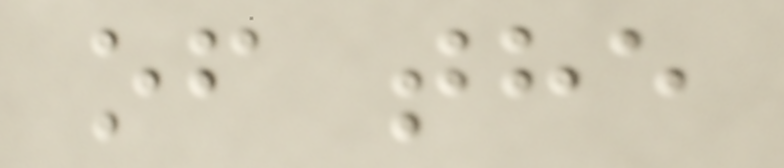of the
